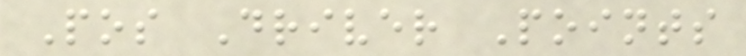Pos Driver Points
